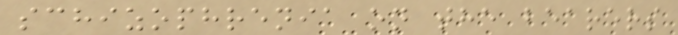schizophrenia on the bearers
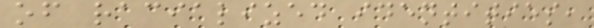of racialized identities,
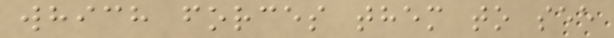which forces them to see
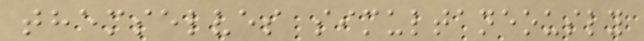themselves simultaneously
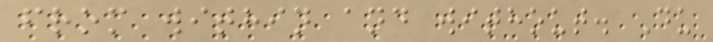from within and without. Du
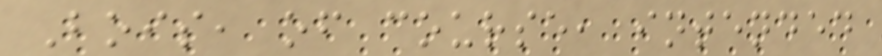Bois, of course, intended
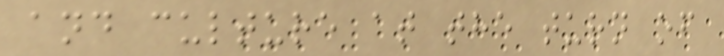and culture at the turn of
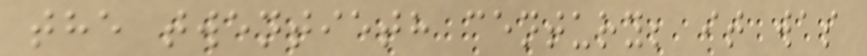the twentieth century; it was
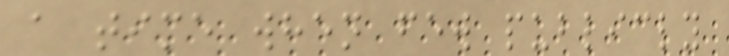a time when few publicly
